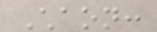Chaon:
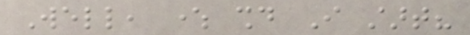Well, where should I start?
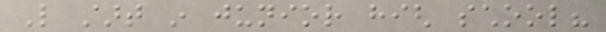Like start in junior high school?
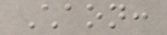Chaon:
